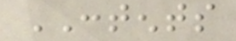CONTENTS
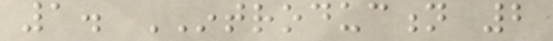1. INTRODUCTION 2
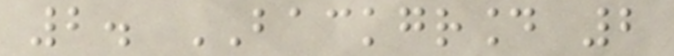2. BACKGROUND 2
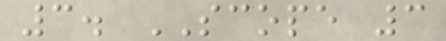3. SCOPE 3
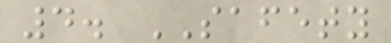4. SAFETY
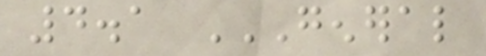4.1 GENERAL
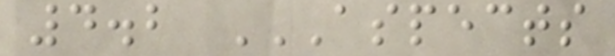4.2 ASPECTS
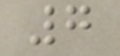7
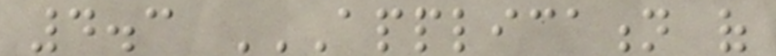4.3 APPLICATION OF
